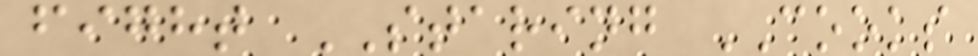fight STARING COOKS
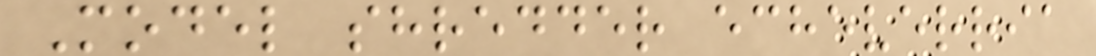Model shredder echeverria
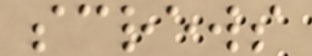screws
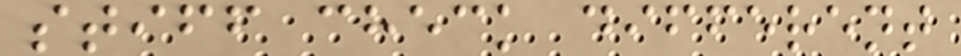stiff check different
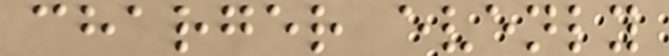charger evenly
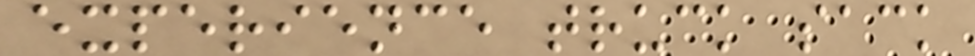experience truck sack
